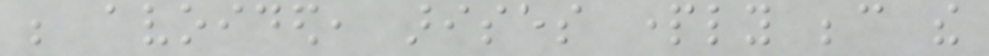be avoided, arises partly because the
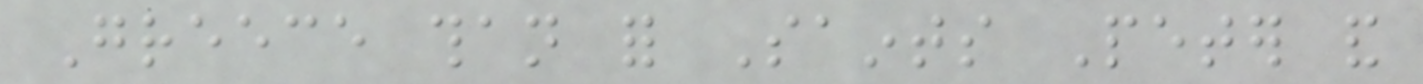Greece than for Saints Peter and
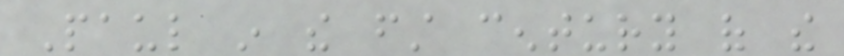Paul in the first century of the
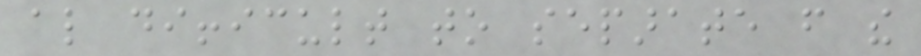also difficult to separate from the
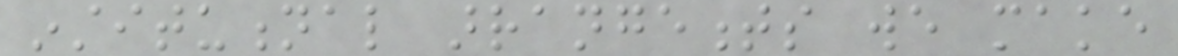institutional arrangements we make
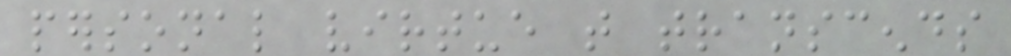personal virtue that transcends
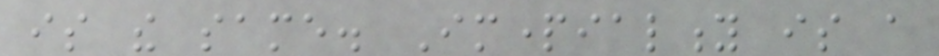is the same. Impartiality is a
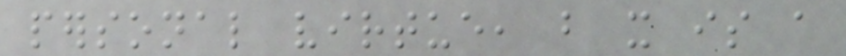personal virtue, but it is a
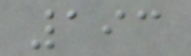193
